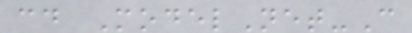cd ModelNet-C
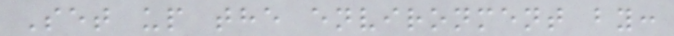Set up the environment by:
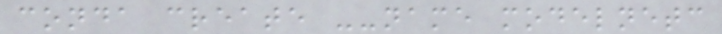conda create --name modelnetc
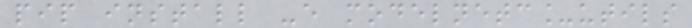pip install -e modelnetc_utils
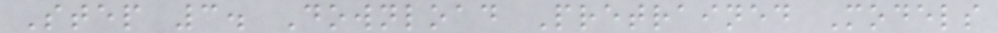Step 3. Download Pretrained Models
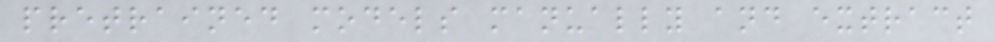pretrained models manually and extract
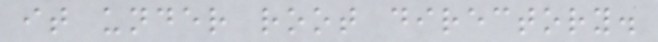it under root directory.
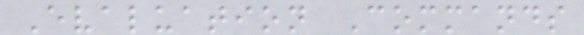Evaluation Commands
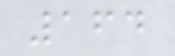164
